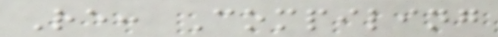Re: Compiling
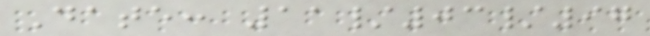Date: 11/03/97
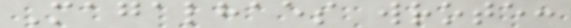Magalhaes wrote:
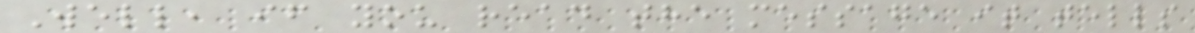Well, if you read the message it tells
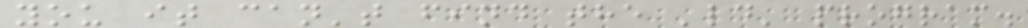you it can't find the 'ld' program.
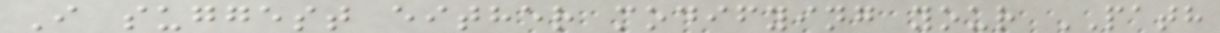I suggest either modifying your PATH
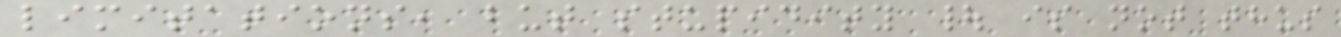limitations, but stupidity | is not thus
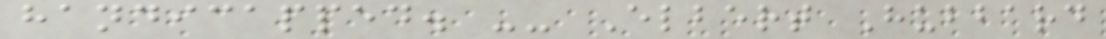handicapped. -- Elbert Hubbard
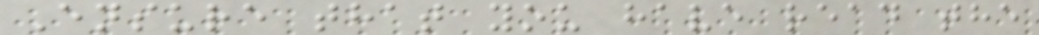Ensure that you have read the
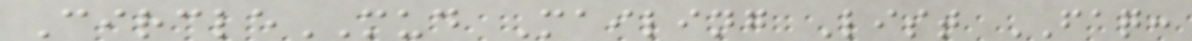CircleMUD Mailing List FAQ:
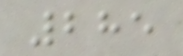285
